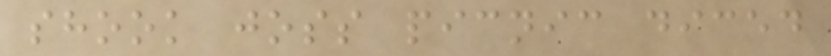shook joss picnic diced
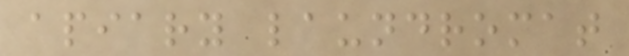apiary laundromat
